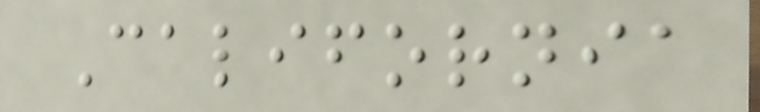California
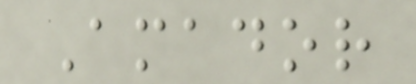Amador
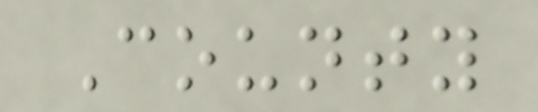County
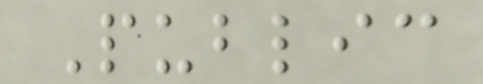Public
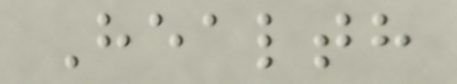Health
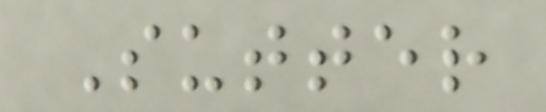Sutter
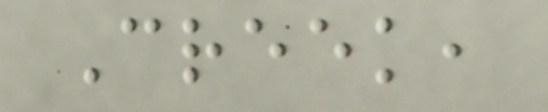Creek,
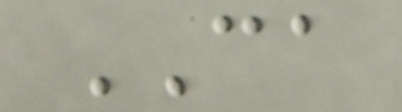CA
